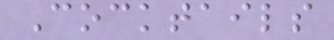Cocktails
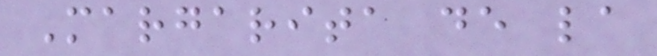Margarita de la
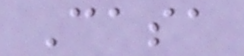Casa
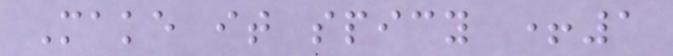Make it spicy +1
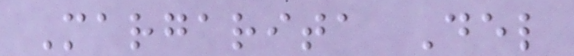Margarita Del
